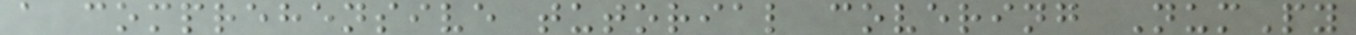a comprehensive tutorial covering NumPy
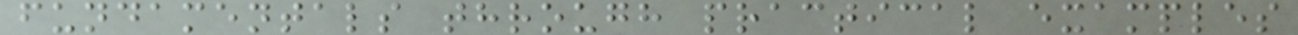fundamentals through practical examples
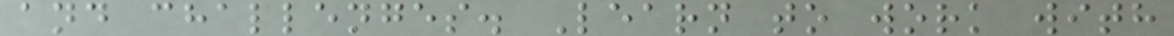and challenges. Learn to work with
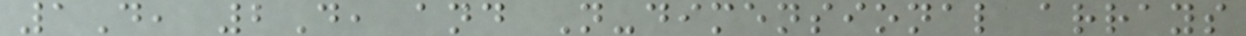1D, 2D, and N-dimensional arrays
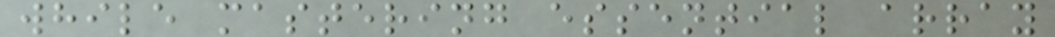while mastering essential array
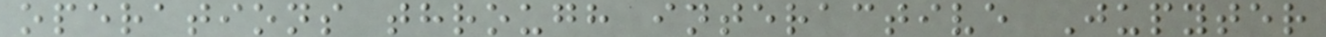operations through interactive Jupyter
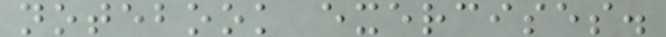notebook exercises.
